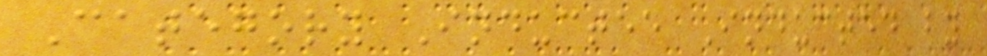Category Inductee Inducted by
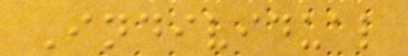Individual
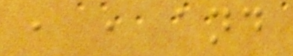, , and
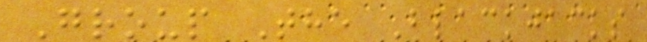Group The Blackjacks
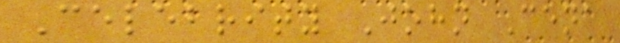Celebrity John Cena
